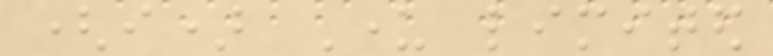(i) Under limited
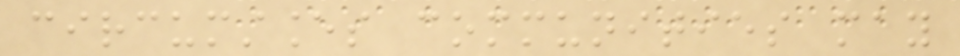circumstances communities may
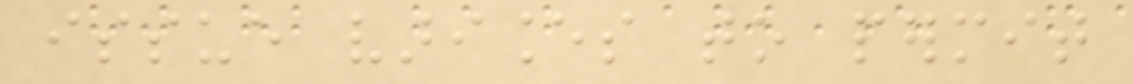issue variances to permit
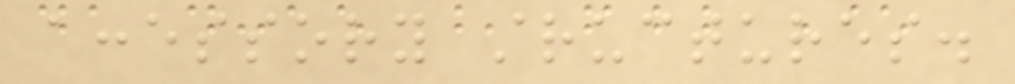accessory structures.
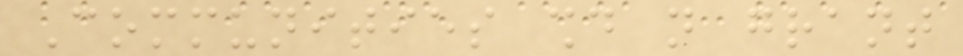Communities should not grant
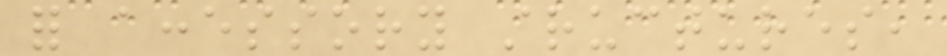for accessory structures,
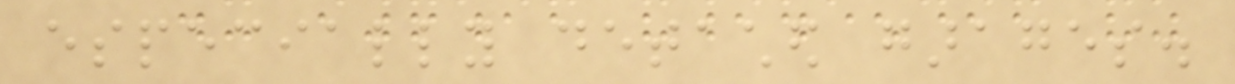especially detached garages.
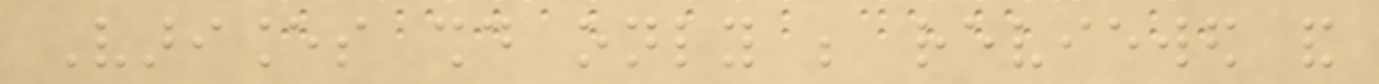Variances should only be reviewed and
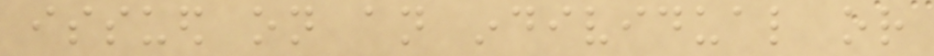issued on an individual or
